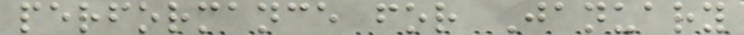performance for January
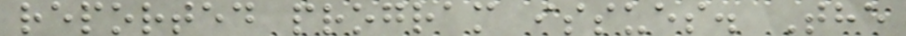reported program issues. The
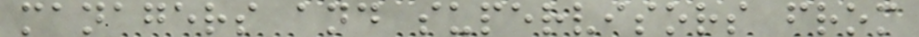managers and supervisors from
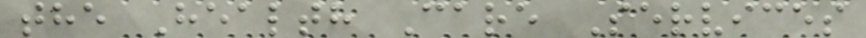the Health Care Services
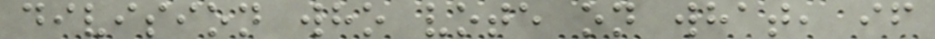division who vote on what, if
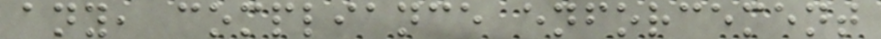any, compliance enforcement
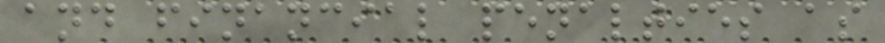and financial penalties as
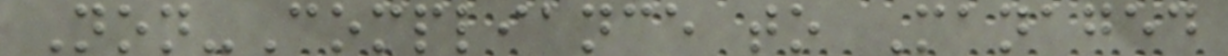Non-Compliance to Managed
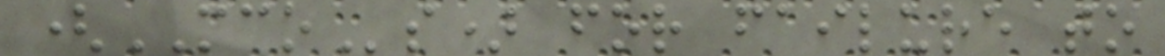(MCOs) for failure to
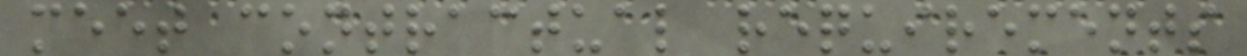meet contractual requirements
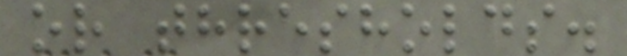or thresholds.
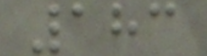183
